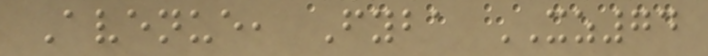Avenue, Fyba XZ74
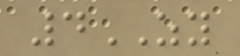4ZY
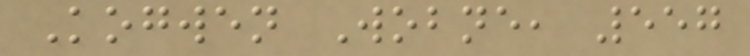Kogwen Wobne, 557
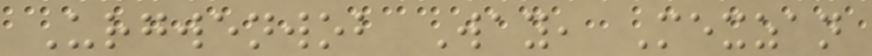Urgwenwob Way, Mexzan
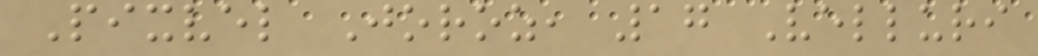Pixvel Joroz, 17 Velluri
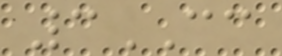3CC
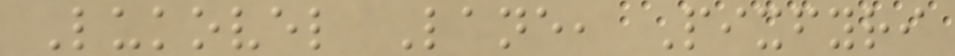Lukovel Lane, Pixfyri
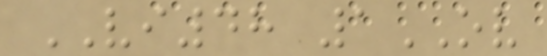VI48 1OV
